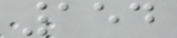154
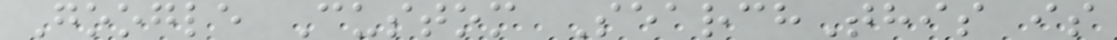Google Custom SearchThis is
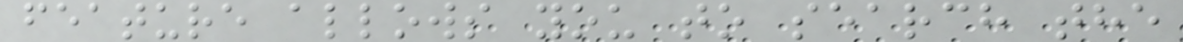feature allows you to search the
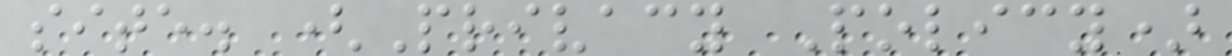site. (Privacy Policy)
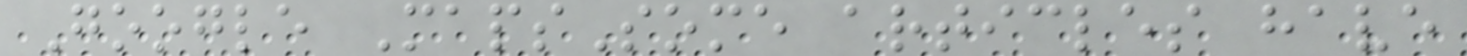Google MapsSome articles have
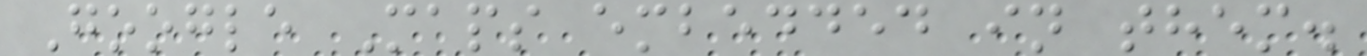Google Maps embedded in them.
